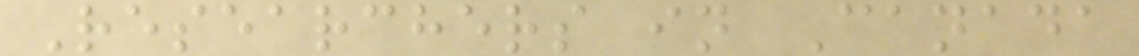Researchers in Canada
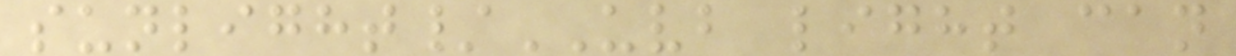sunlight/UVB light can
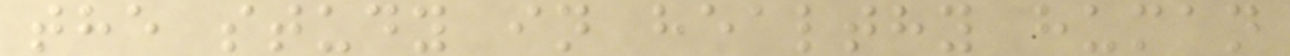the study in healthy human
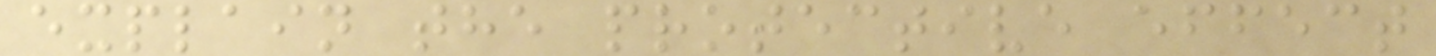explain the protective effect
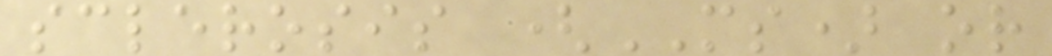sclerosis (MS) or
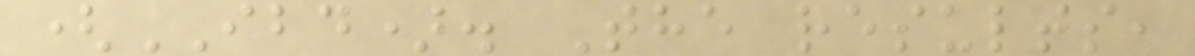(IBD). The results,
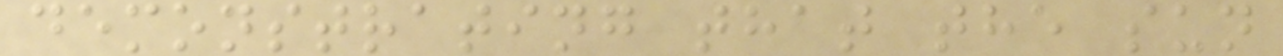demonstrating that the sun
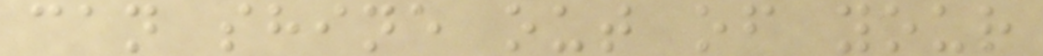can shine out of your
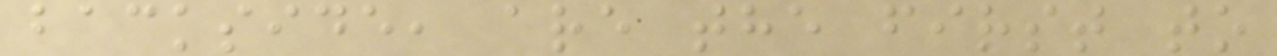backside, are the first to
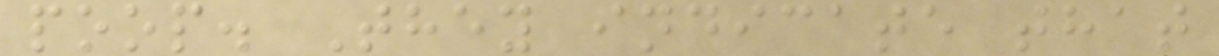poop. They indicate that
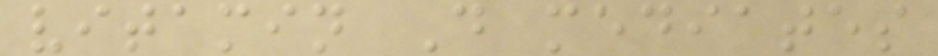vitamin D mediates
